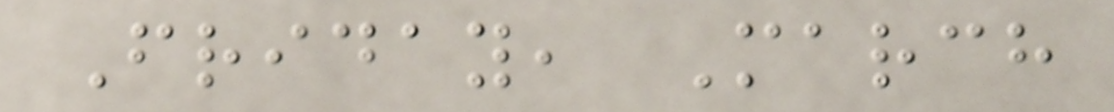Friday, March
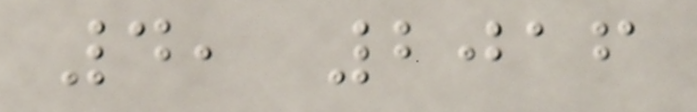4, 2016
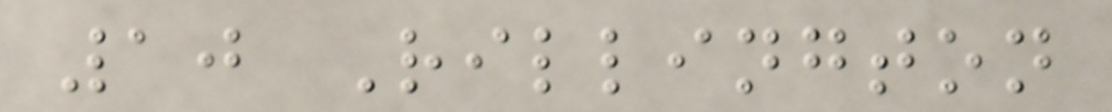10 Rillington
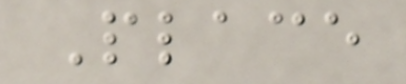Place
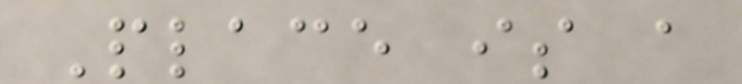Place is a
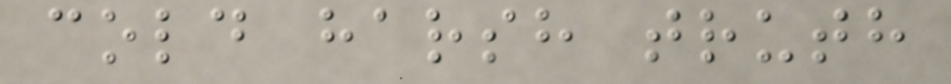cold harsh truth
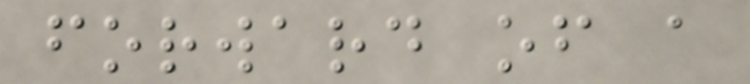forward of a
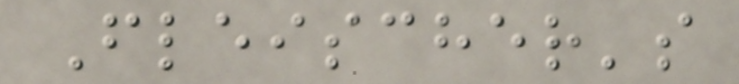Fleischer's
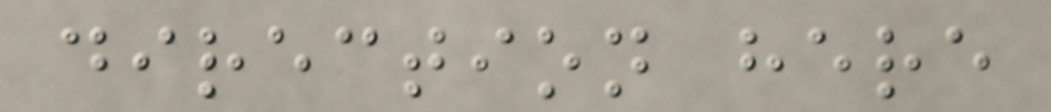direction here
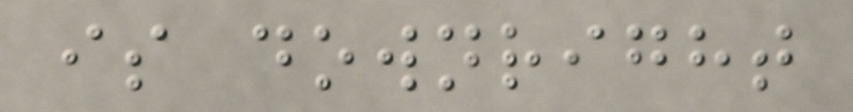is downright
